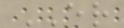ER
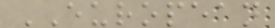EUROPEAN
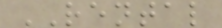RENTAL
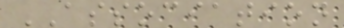ASSOCIATION
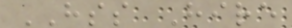HSS Hire
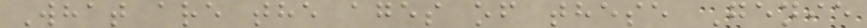What are the ages of these Genie
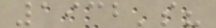1932's?
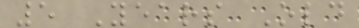5 Years Old
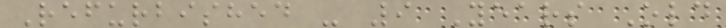Refurbished - 9 Years Old
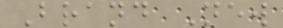Brand New
